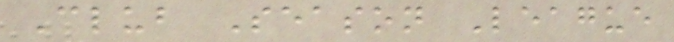Club Season League
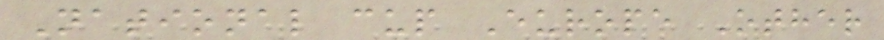National cup Europe Other
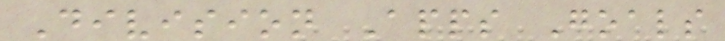Division Apps Goals
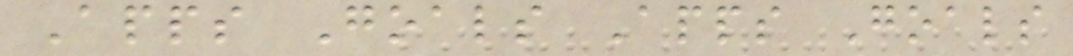Apps Goals Apps Goals
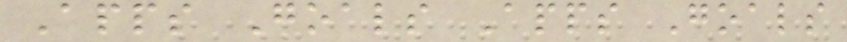Apps Goals Apps Goals
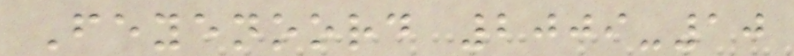Feyenoord 2009-10
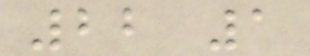22 1
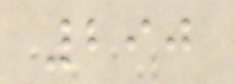290
